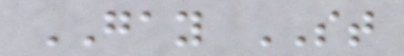GAY ST
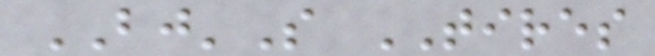BJ'S TIRES
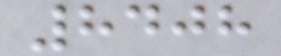8408
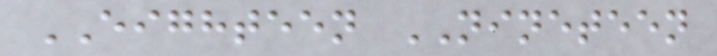EIGHTEEN NINETEEN
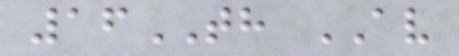16TH AV
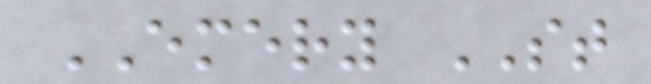EMERY ST
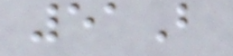51B
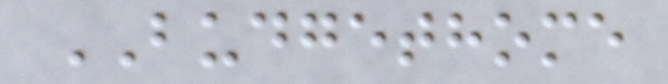BUDGETHOME
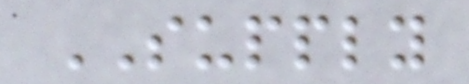SUPPLY
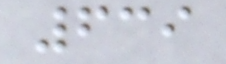639
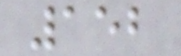152
